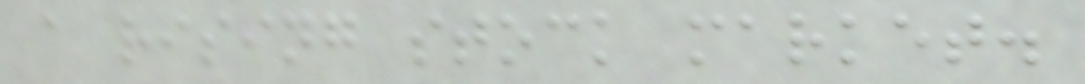a rising stock market.
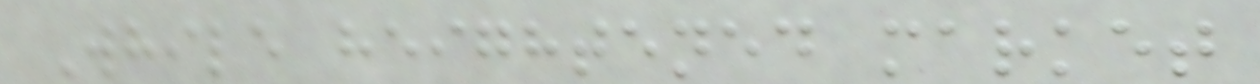While heightened market
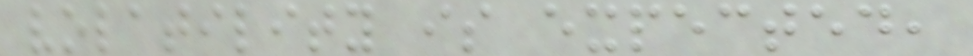volatility is expected,
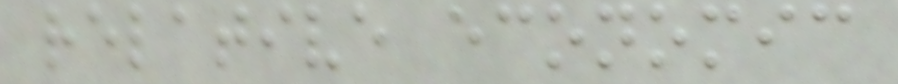relative economic
